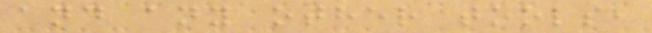and any other tools,
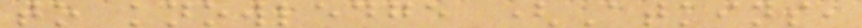to knowledge (Atkins,
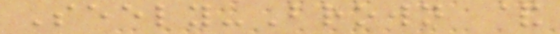Seely-Brown &
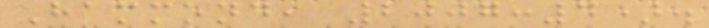Hammond, 2007:4).
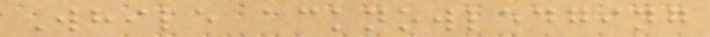While acknowledging
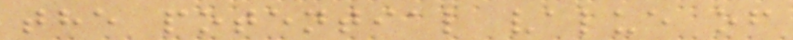the potential value of
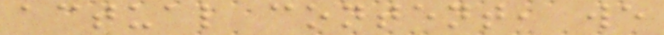actual content, we
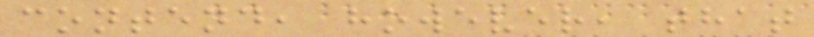contend, however, that
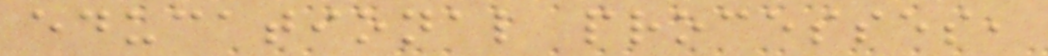educational processes,
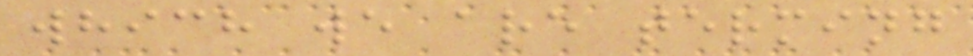which we are terming
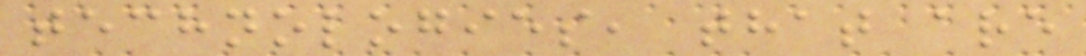technologies, that are
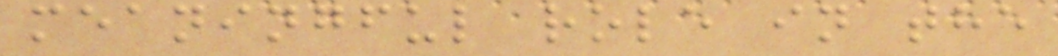meaningful role in the
